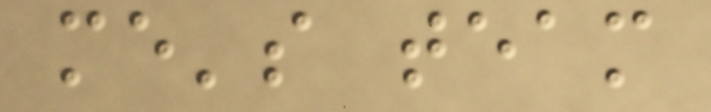me's team
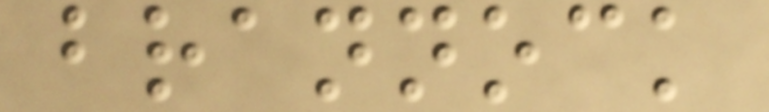brannock
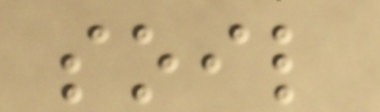soil
